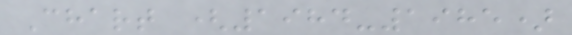Chart (1984-1985)
